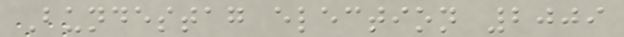Bundestag election 2009
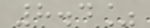8.4%
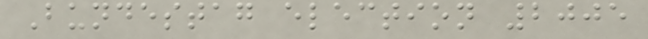Bundestag election 2005
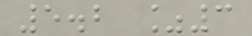5.2 %3
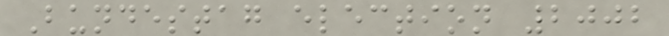Bundestag election 2002
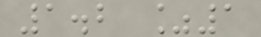1.2 %1
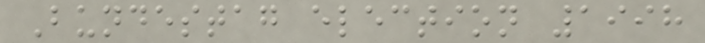Bundestag election 1998
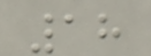18
